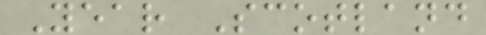Year Scotland
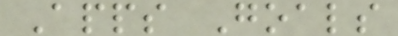Apps Goals
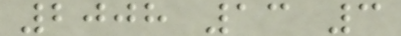2008 13 3
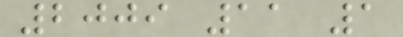2009 11 1
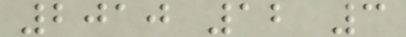2010 12 3
